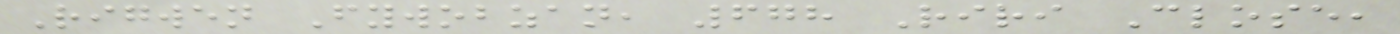Rigwen Fywobzan, 678 Riri Close,
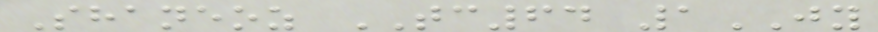Shaneoz TC64 1JY
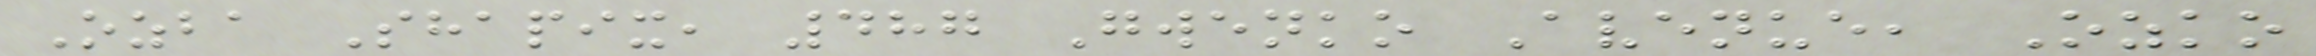Ozba Shapix, 487 Gwenko Avenue, Ozko
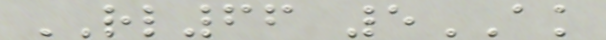RL66 5AK
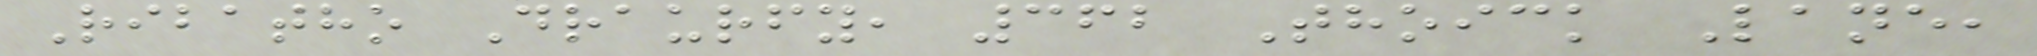Ribatho Draurfy, 362 Thoick Lane,
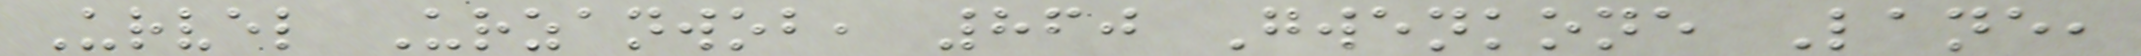Urvel Urzanwob, 860 Gwenkone Lane,
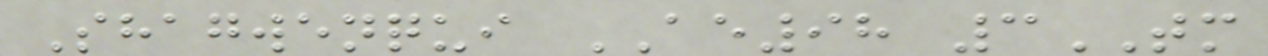Shagwenqui AE98 3TM
